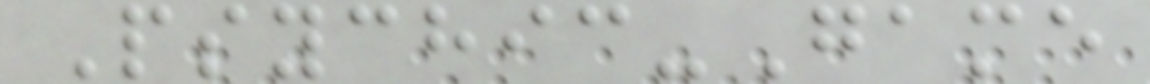Psychic-Game
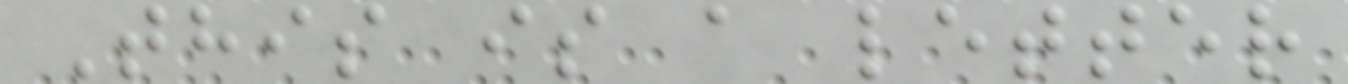This is a letter
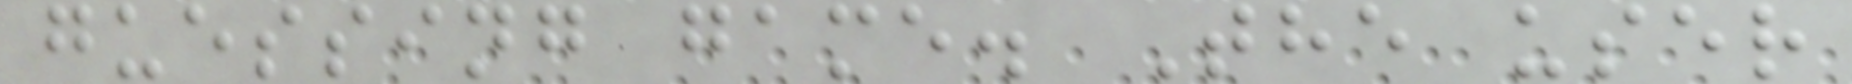guessing game. The user
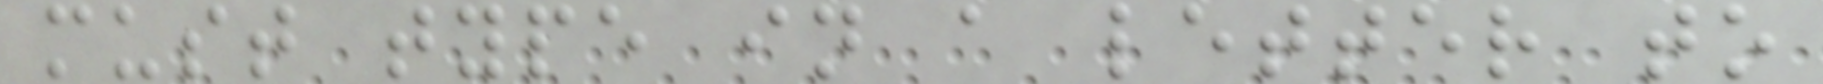must type in a letter to
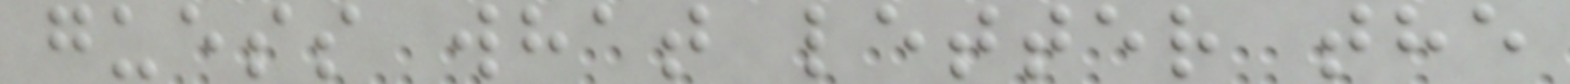guess what letter the
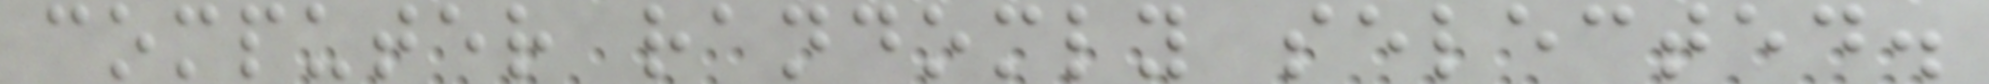computer randomly selected.
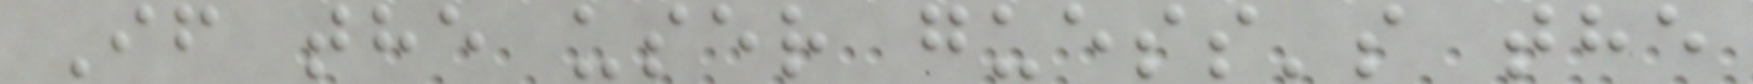If the user guess's the
